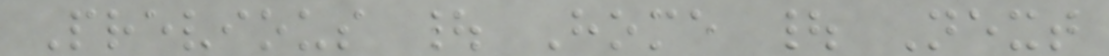Previous | Home | Next
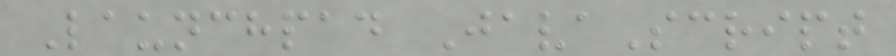Launchpad JavaScript
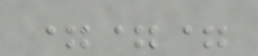===
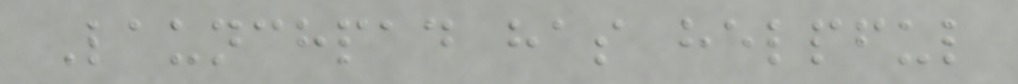Launchpad has helpful
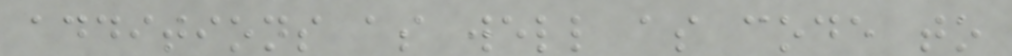additions as well as code to
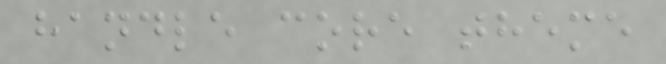handle core theme
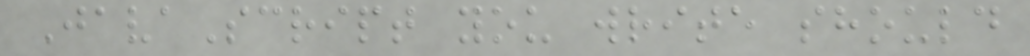JavaScript you write should
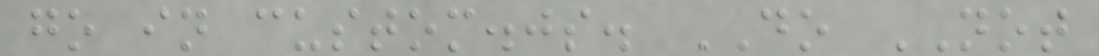go in custom.js. DO NOT
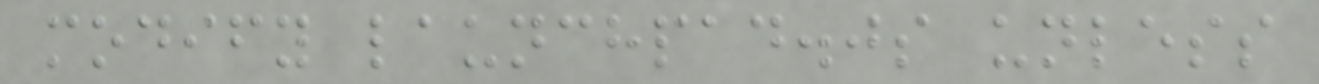modify launchpad.js unless
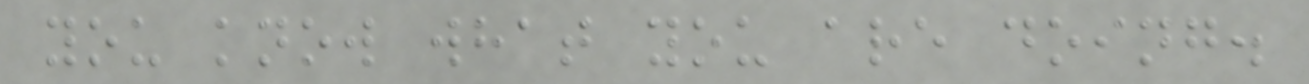you know what you are doing.
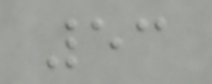53
